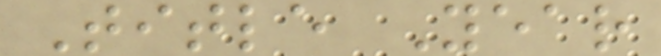Title Year
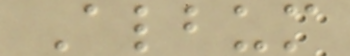Album
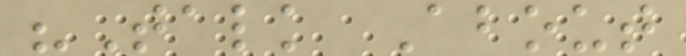"Talk About
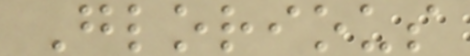Glorious
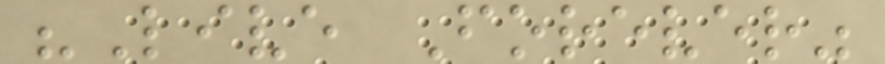"Live Forever"
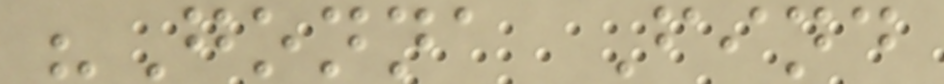"Gonna Find
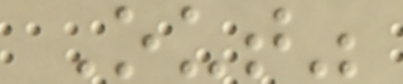Out"
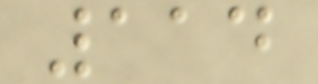114
